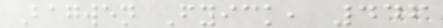Bagwen Fyick, 446
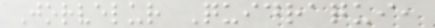Jorvelur Quidraqui,
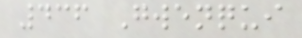436 Gwenqui
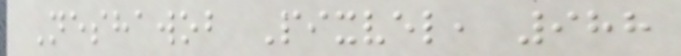Neshawob Pixvel, 988
